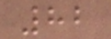82
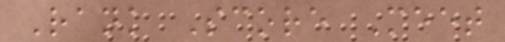Rank Score Meet
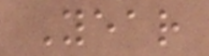Year
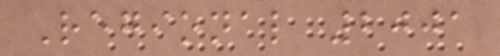Regional 2001
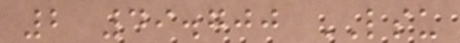2 49.700 LSU
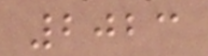2023
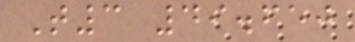T3 49.650
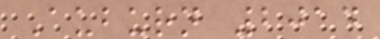Auburn 2014
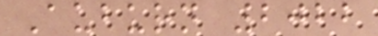Auburn 2022
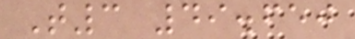T3 49.650
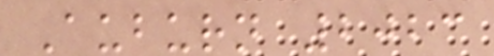Auburn 2023
